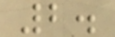2.
